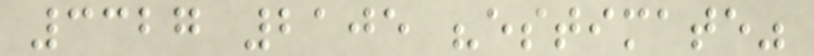3327 2105 "estimate"
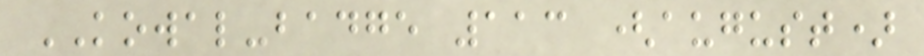KOWAL-badge 113 (august)
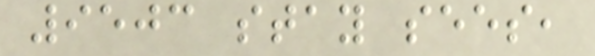9503 stay sees,
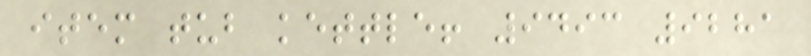item tub kettle! 9493 9281
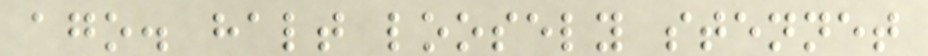ago. halt loosely stennet
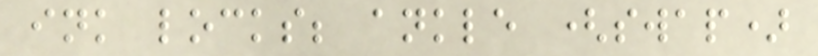ink locks; ankle (swap)
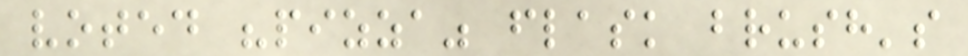voted "pizza" flask brush's
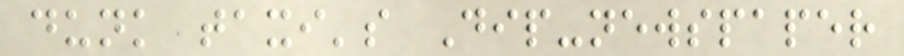dunk taxi's Dip-newspaper
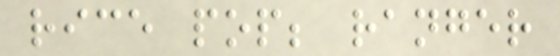rice pop; ranger
